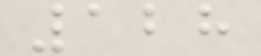128
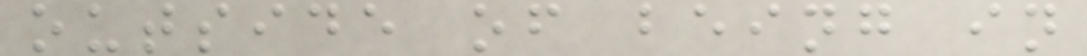outside of being in
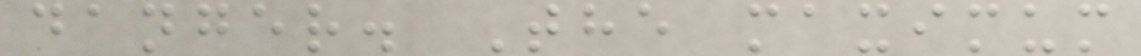danger. The maximum
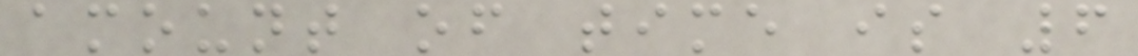amount of time is 6
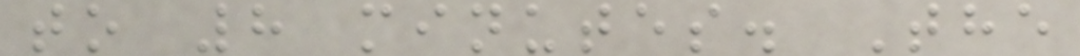to 8 minutes. The
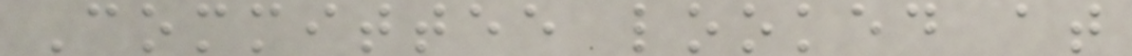Committee looked at
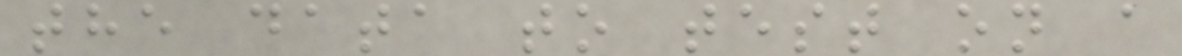the data to test on a
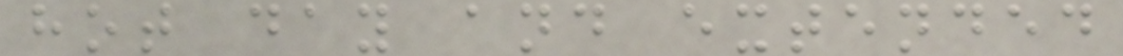hot day and extended
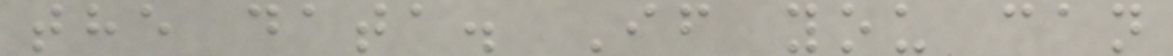the data. If you can
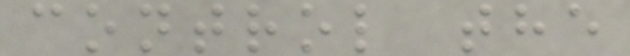control the
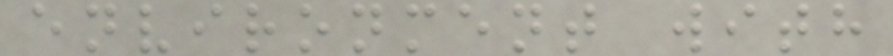environment with
